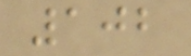102
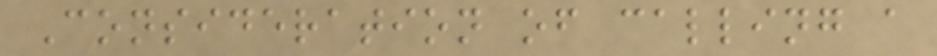Consideration of calling a
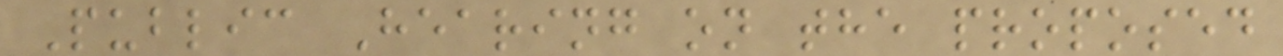Public Hearing on the proposed
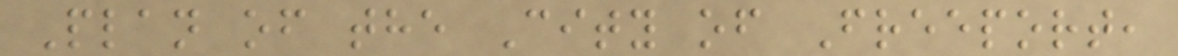Plan of the City of Freeport,
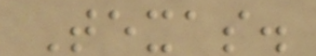Texas.
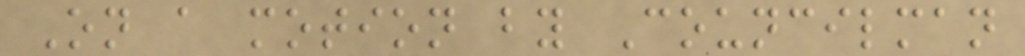On a motion by Councilman
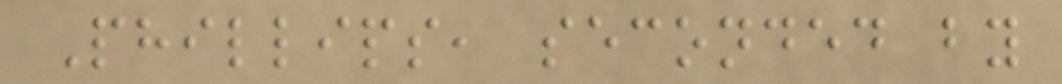Phillips, seconded by
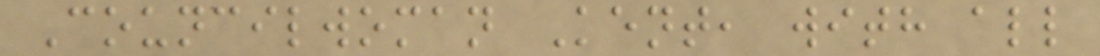Councilwoman Kent, with all
